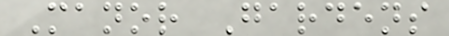Manor Gardens
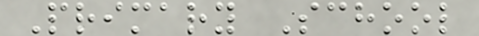Primary School
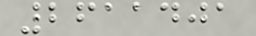2611401
